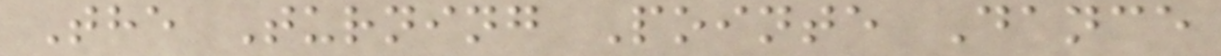The Turning Pointe Dance
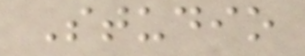Studio
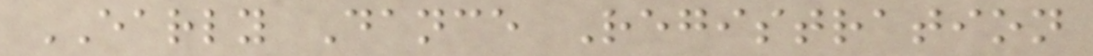EARLY Dance Registration
